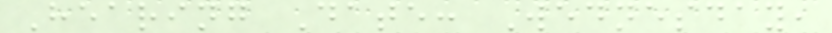Hearing Date: Wednesday,
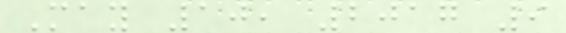May 10, 2017 9
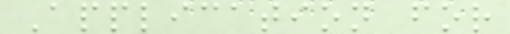Application for
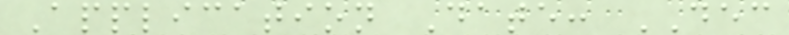Application Date: DEC
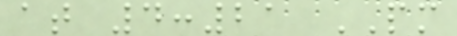at 4:21 PM
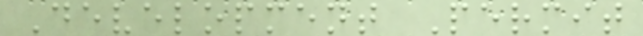Development Permit
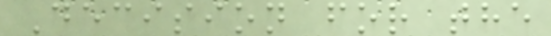Decision for the
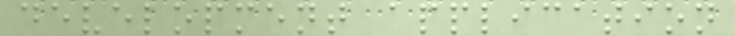development application
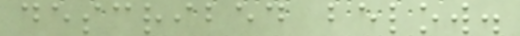described below.
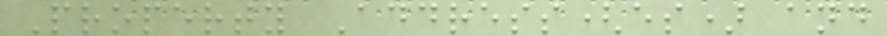Property Address(es) and
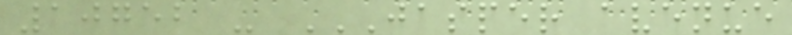10752 - JASPER AVENUE
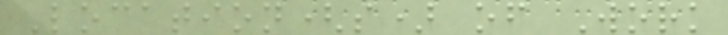Location(s) of Work
